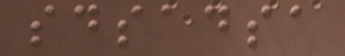sdsadsa
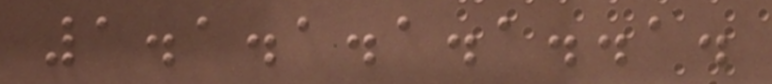1.1.1.1.1..1.
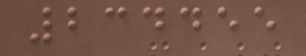234455
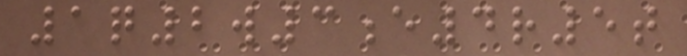1q2w3e4r5t
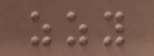zzy
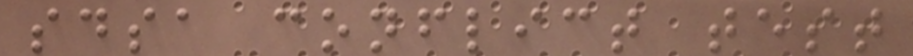sdsa conflict test
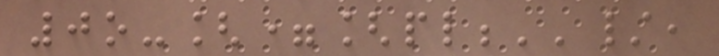0o-[=[pl;''/,
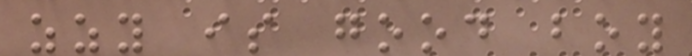zzy is good boy
